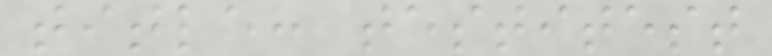title: testitest
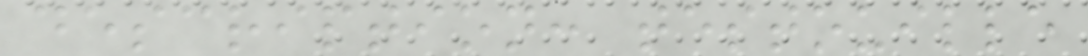description: testouille
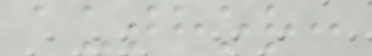author:
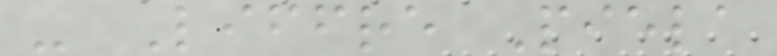- Liffre Piela
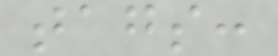tags:
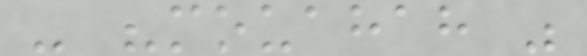- "mouahah "
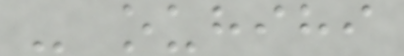- ouhihi
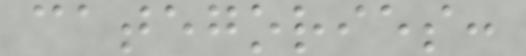categories:
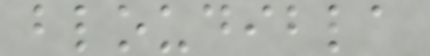bloudibla
